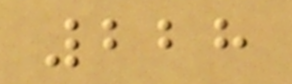228
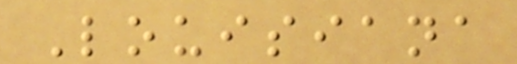Louisiana
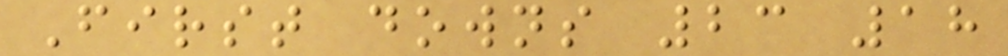First downs 23 18
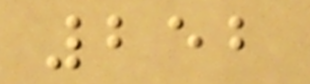252
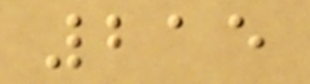215
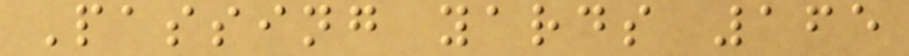Passing yards 165
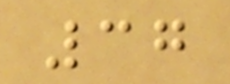37
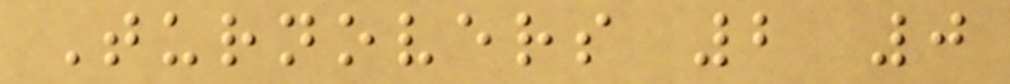Turnovers 2 0
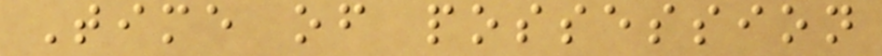Time of possession
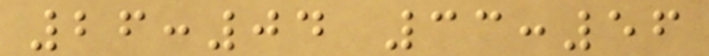26:04 33:56
